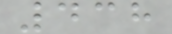438
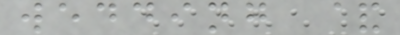wedding &
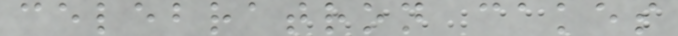celebratron cakes
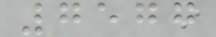7577
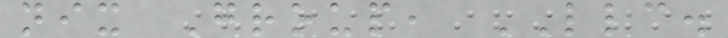nix Group, LLC.
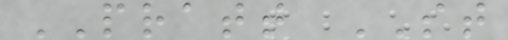PRATT ST
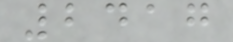2417
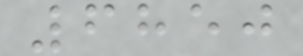6850
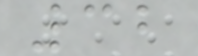32
